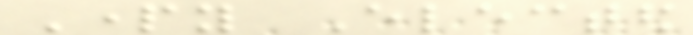Party Elected
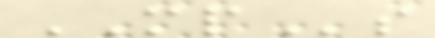MPs
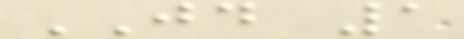JD 1
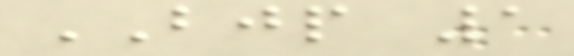BJP 1
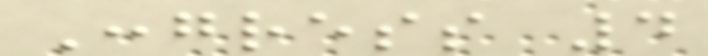Congress 4
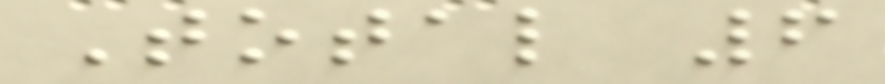Total 6
